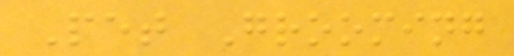Pet Grooming
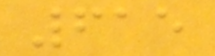615
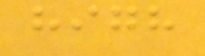high
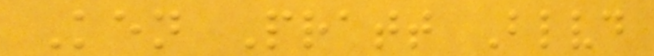Ken Pratt Blvd
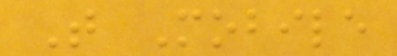T Mobile
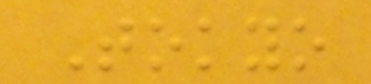Tokyo
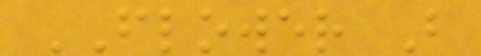FLOWER B
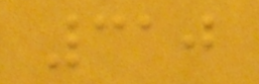310
